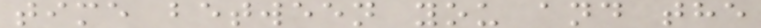time between you and the
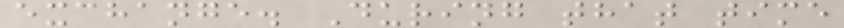exchange. During that time
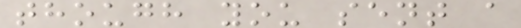though you sent a
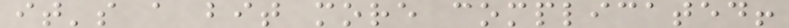it's a bit more complicated!
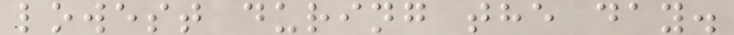lowest during the day.
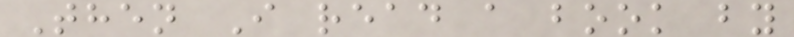Then I read a book by
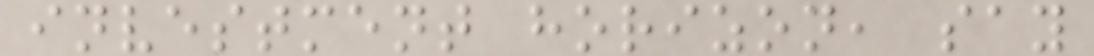investment horizon, say
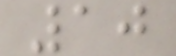10
